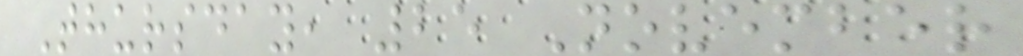Thursday, 25 November
